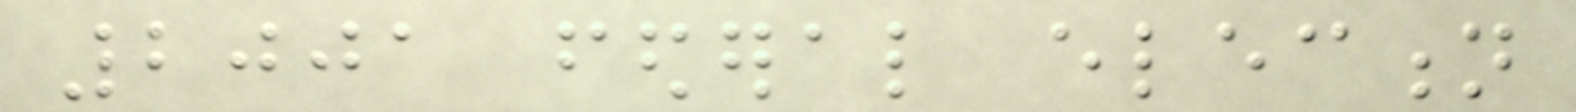2001 federal election
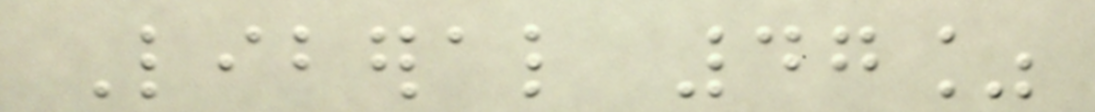Liberal 47%
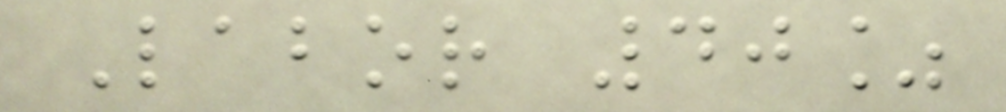Labor 40%
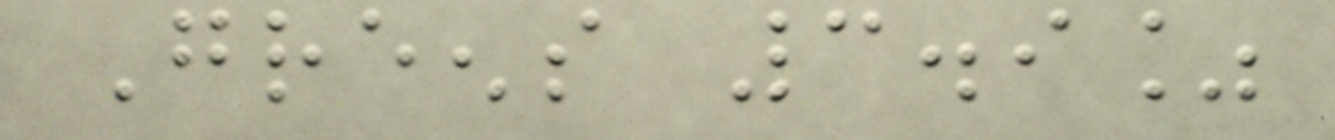Greens 3.9%
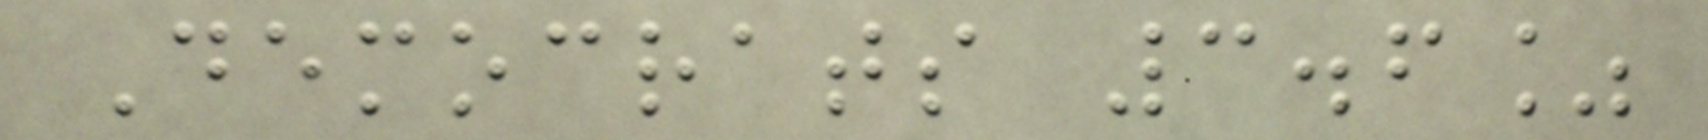Democrats 3.6%
